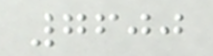7600
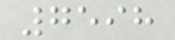7598
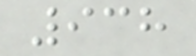938
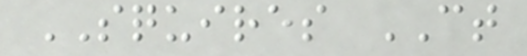SQUIRES CT
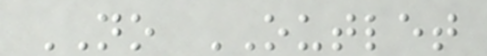NO OUTLET
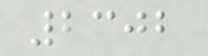2302
